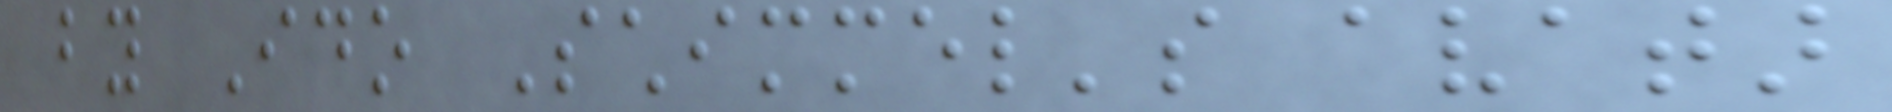by Ido Schimmel's avatar
